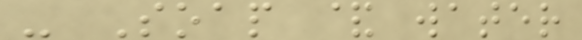- Soap & water
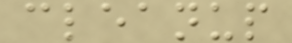cleanup
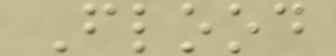Flood
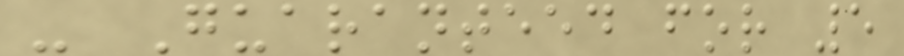- Guaranteed for 5
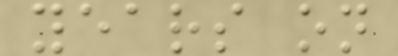years on
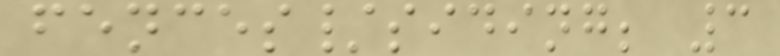fences/siding; 3
